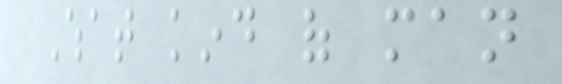What kind of man
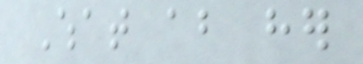What about her
